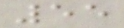55
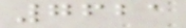7621
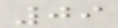09
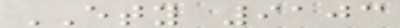ETY 9103
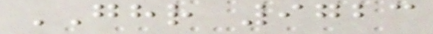GHR 9723
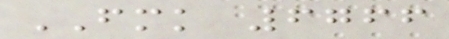FMK 6766
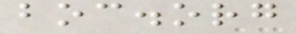boc.org
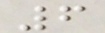6
